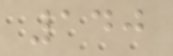140
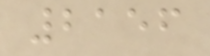2156
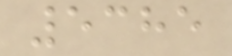5385
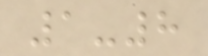1-8
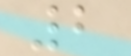2
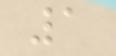1
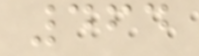464
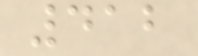412
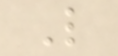L
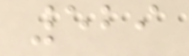529
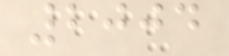2004
